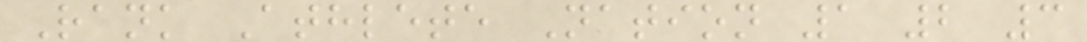Rank Athlete Nation 1 2 3
